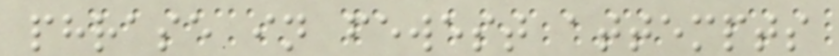phrase in fewest attempts
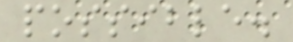possible.
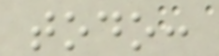todo:
